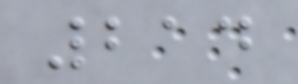214
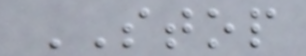STOP
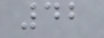42
